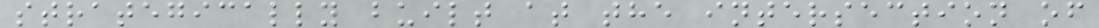strategically built at the intersection of
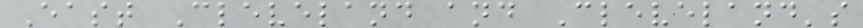East Cleveland and Cleveland's
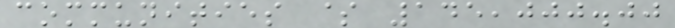communities $ 145,000.00
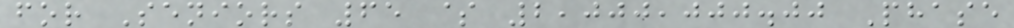for Seniors 65 $ 2,000,000.00 Phase
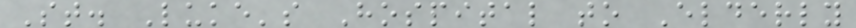St. Luke's Hospital to Elderly
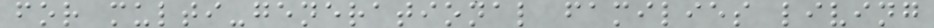for multi-generational families living
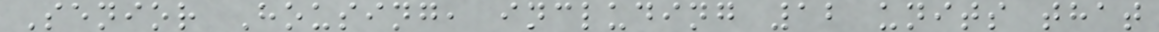Senior Housing, including 12 units that
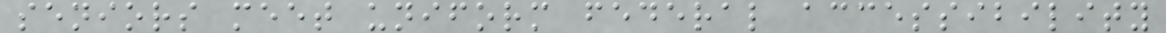seniors meet uniform federal accessibility
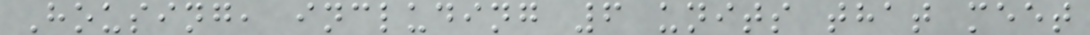Housing, including 6 units that meet
